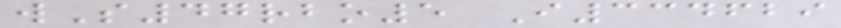wS47rbo5 I334629
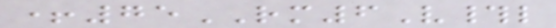+75RM6V#l
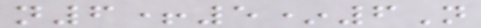n6+5*6N
